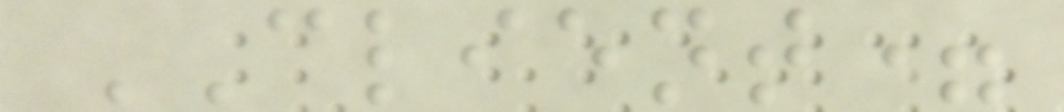CLIENT=
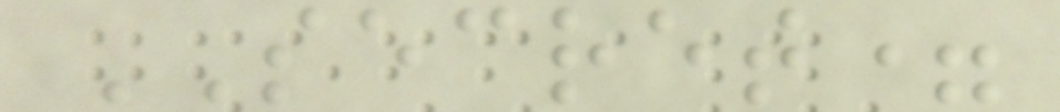SECRET=
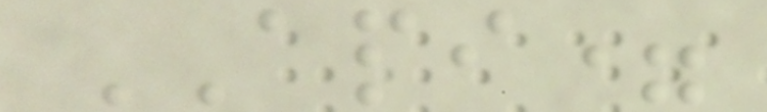API=
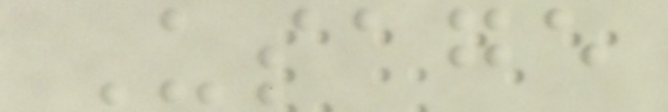Usage
